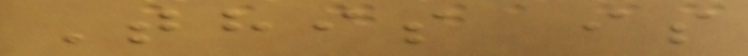This is
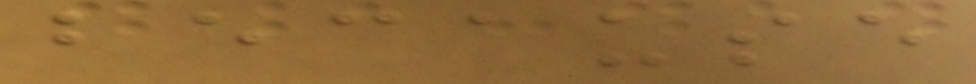because
